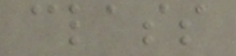class
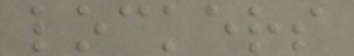lockers
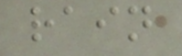rain
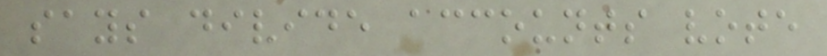says divide accounts vote
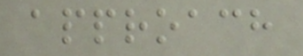approach
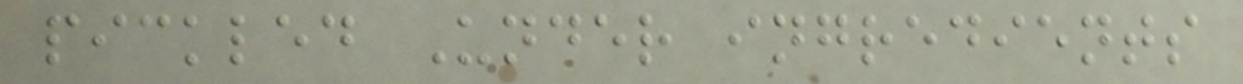pickled Under ingredients
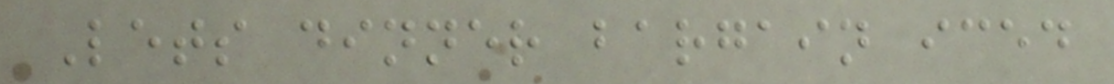Lets dinner bargain iced
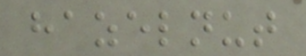hazelnut
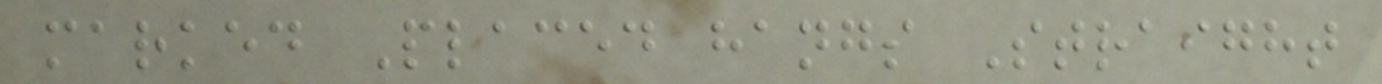marked Placed hangs Straight
